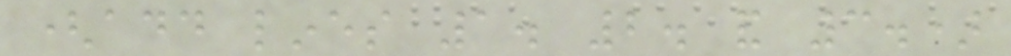(add lines 1. 2. and 3.)
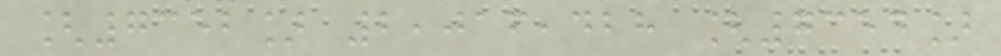[7352] 2,016,428 [7354]
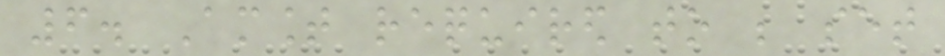6. Amount required to be set
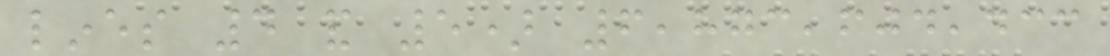lines 4 and 5) 6,873,604,433
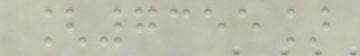[7355]
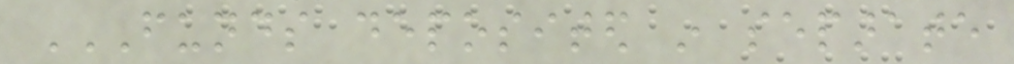FUNDS DEPOSITED IN SEPARATE
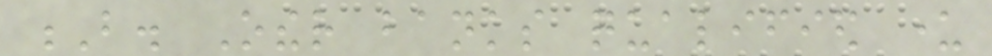B. Other banks qualified under
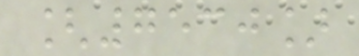[7530]
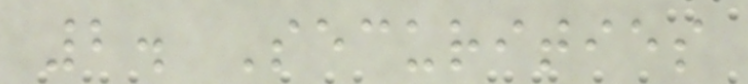2. Securities
